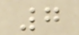7
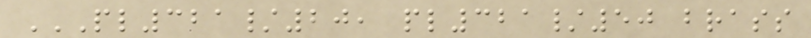PL321/20, PL321/50 BRASS
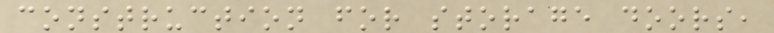construction for storage doors,
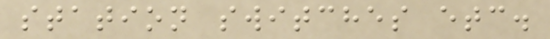station switches etc.
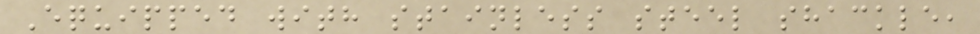Equipped with stainless steel shackle,
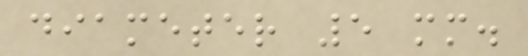diameter 5 mm.
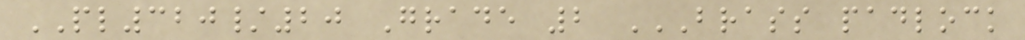PL320/20 Grade 2 BRASS PADLOCK
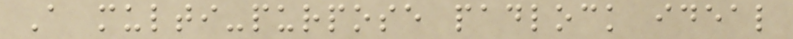A multi-purpose padlock ideal
